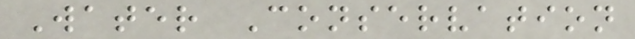Water Conservation
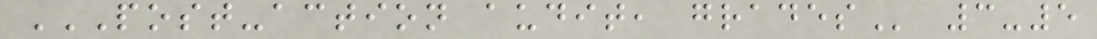POST-ACTION AUDIT, GRADES 3-5
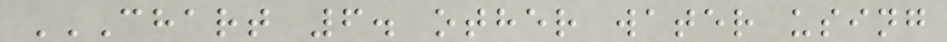CHART 6. OTHER WATER USING
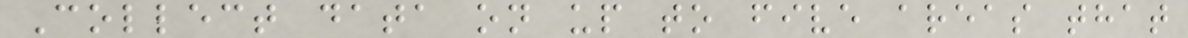Collect data on up to five areas that
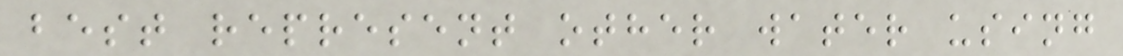best represent other water using
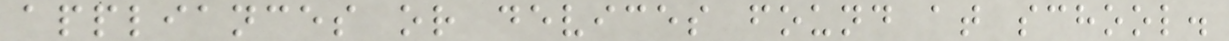appliances or devices found at school.
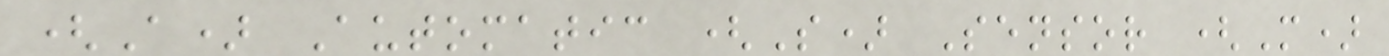(A) Automatic (S) Sensor (M)
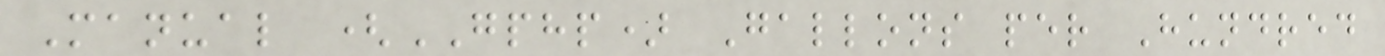Manual (GPHP) Gallons per Hundred
